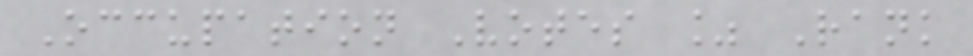Occupation Votes % Rank
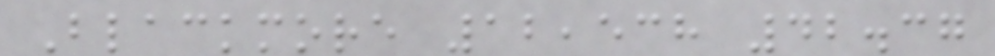Blackmore 12,538 42.37
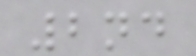2nd
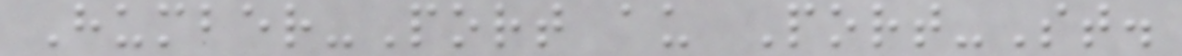Humber-Port au Port-St.
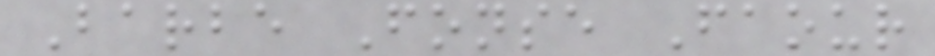Barbe Fonse Faour
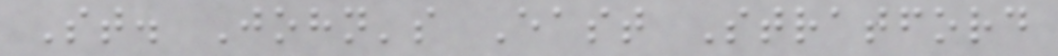St. John's East Stratford
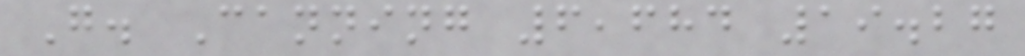G. Canning 6,684 19.27
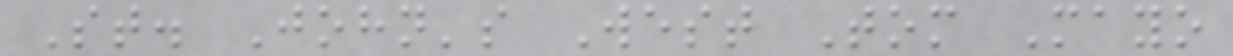St. John's West Tom Mayo
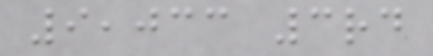9,033 3rd
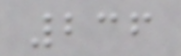236
